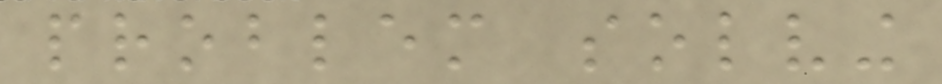problem solving
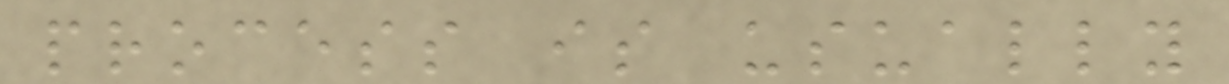process is usually
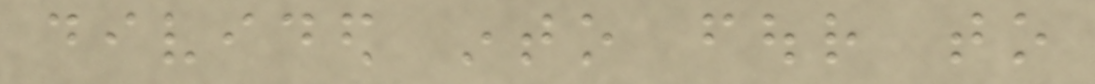divided into four to
